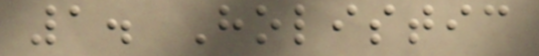1. Holistic
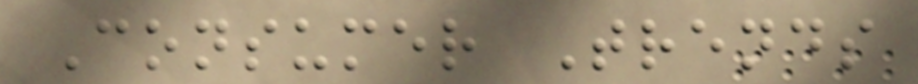Consumer Trends
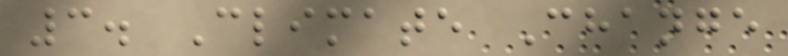3. Climate Change
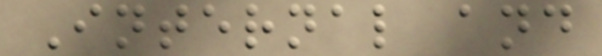Internal and
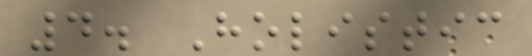4. Holistic
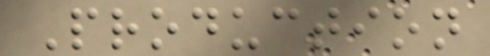Production
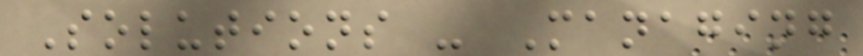Solutions - Managing
